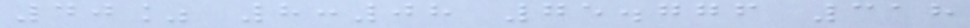40% 8:08 75.776 318
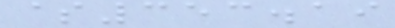$353.19
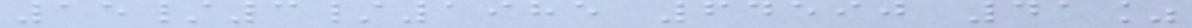15/3/1985 64590 41%
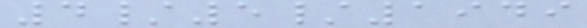4/5/1949
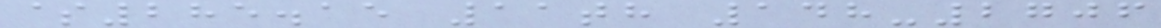$285.15 11th 148-2706
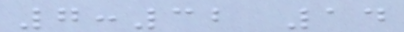7:32 14
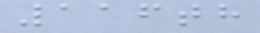116th
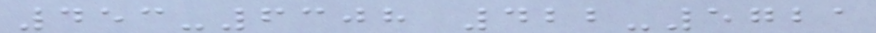453-6308 422-5721
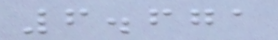6.671
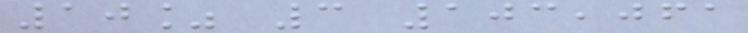10% 3 103,061
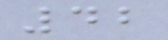42
